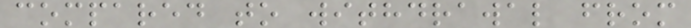compared to withdrawal from
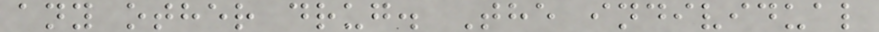any other drug. The individual
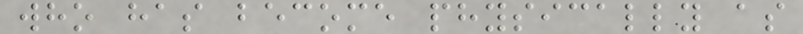who has become physically as
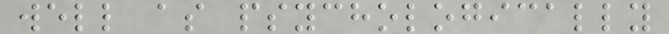well as psychologically
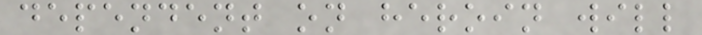dependent on heroin will
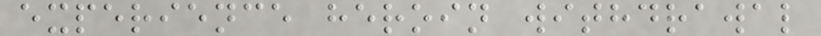experience heroin withdrawal
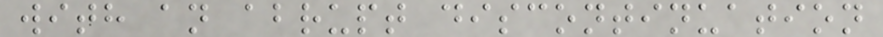with an abrupt discontinuation
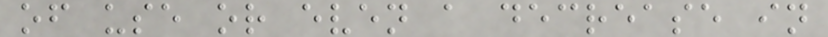of use or even a decrease in
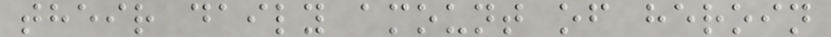their daily amount of heroin
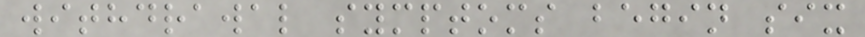withdrawal symptoms begin six
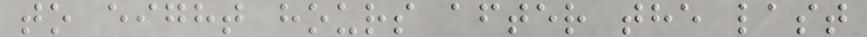to eight hours after the last
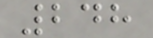248
